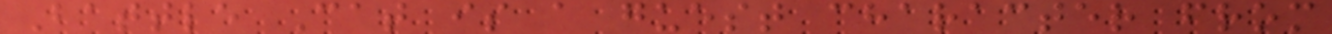Battle Cat is a guest character from
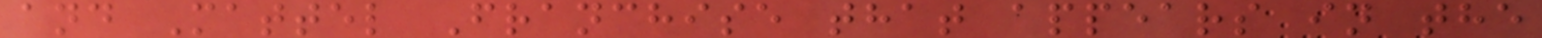and Mattel Franchise that appears in the
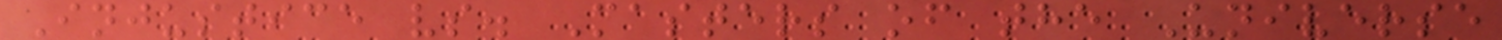Injustice vs. Masters of the Universe
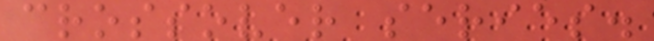crossover series.
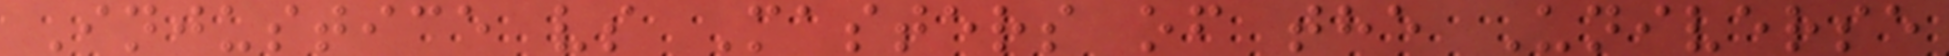Injustice vs Masters of the Universe
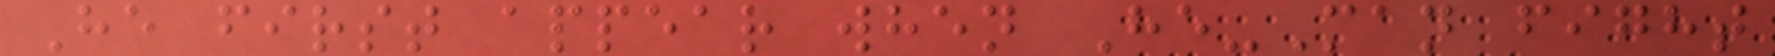He first appear when He-Man fight
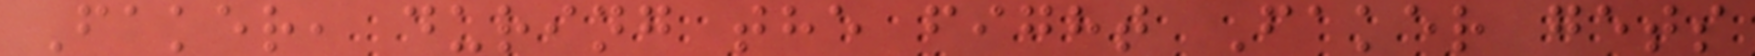Faker, during the fight Faker gets
